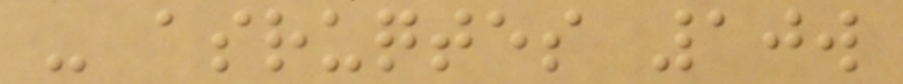- asruqtes 10w
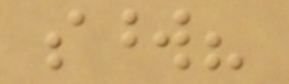sword?
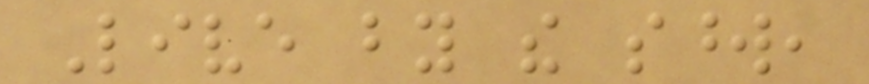Live by the sword,
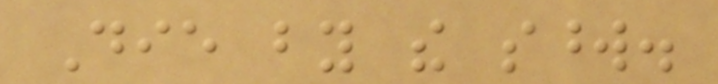Die by the sword.
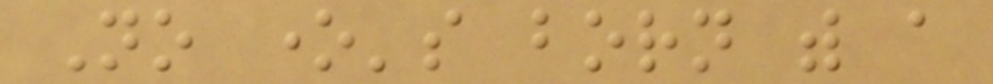No one's born with a
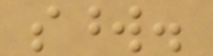sword.
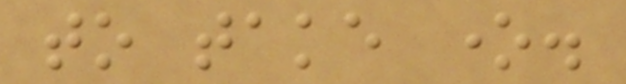to take one.
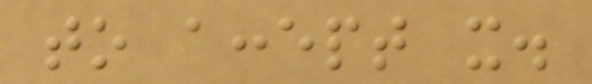to accept it.
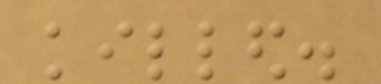killed.
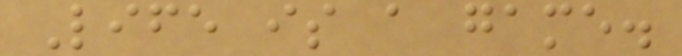Life is a game.
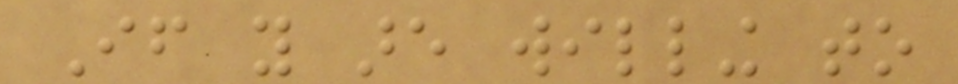If you are willing to
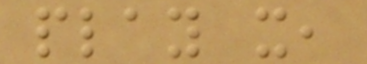play it,
